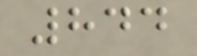844
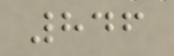846
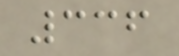336
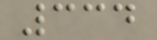334
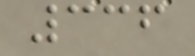336
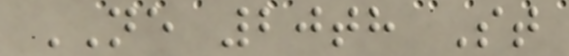NE 20th St
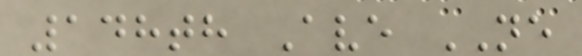148th Ave NE
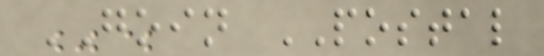GOIN POSTAL
